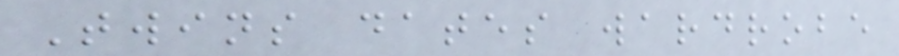Twins dates wardrobe
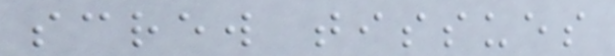screw tissues
